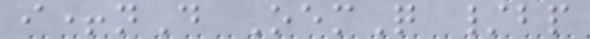i+nD OemQ /bp
